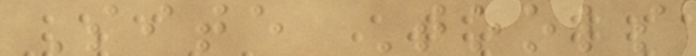Site Tools
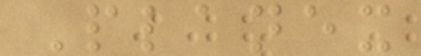Planex
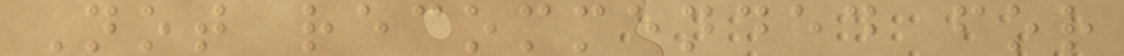Not recommended for
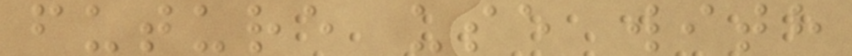future use with
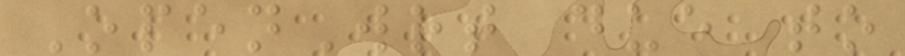OpenWrt due to
